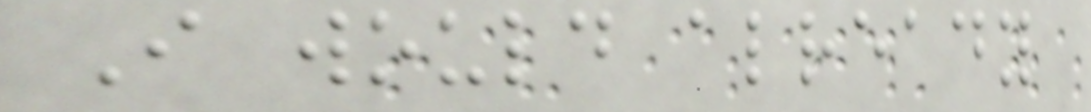I would already
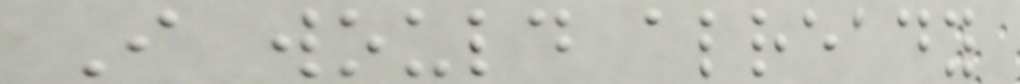I would already
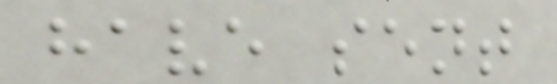have sent
